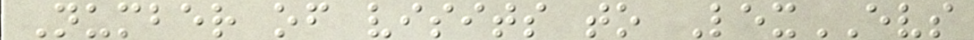Number of visits to LexEVS
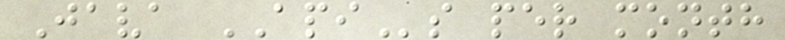Java APIs per month
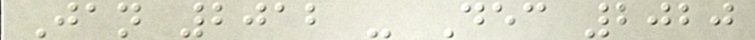Jan 2012 - Dec 2020
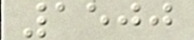1500
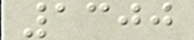1300
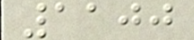1100
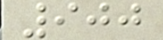900
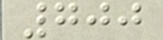700
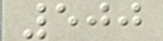500
